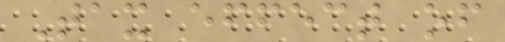Tax effect of
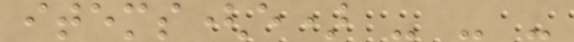items(e) - - -
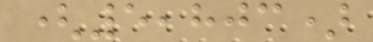(5,803)
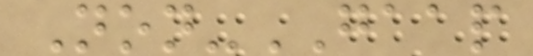Non-GAAP
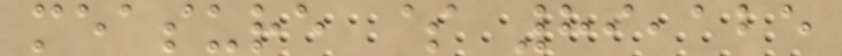measure $ 89,125
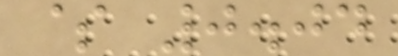$ 0.04
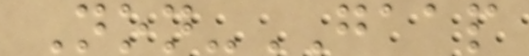Non-GAAP
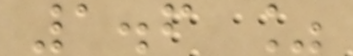1.6 %
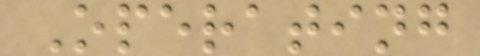Operating
